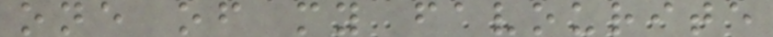one of my favourite
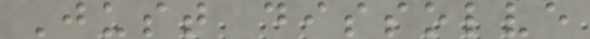Just dissolve
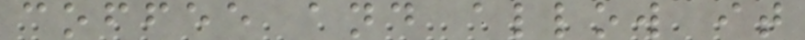coffee and allow it
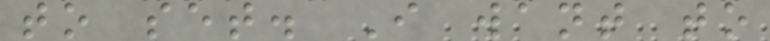to set. I want to
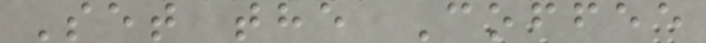Set the Coffee
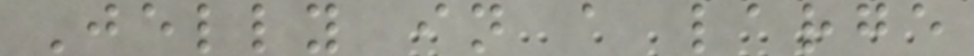Jelly in a large
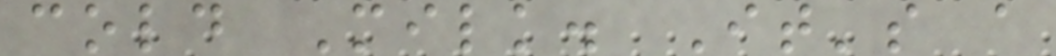cold Milk. It's a
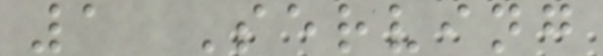1 Serving
